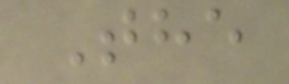The
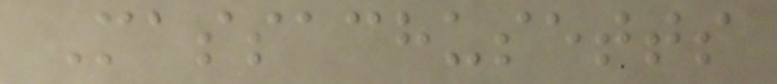Massachusetts
